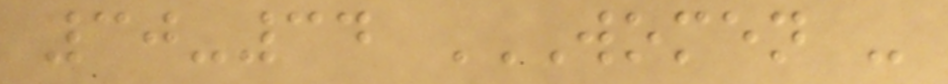30-34 WOMEN -
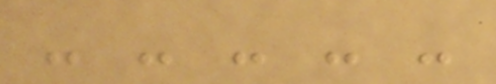- - - - -
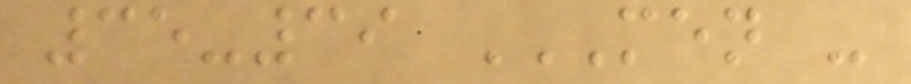35-39 MEN -
